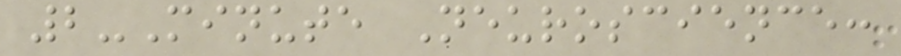2-Minute Neuroscience:
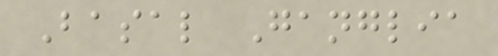Basal Ganglia
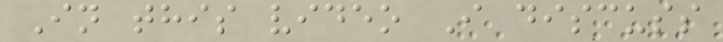In this video I discuss
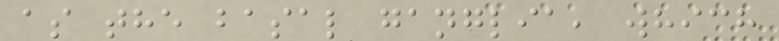as the basal ganglia, which
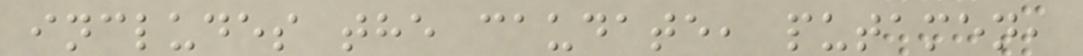includes the caudate, putamen,
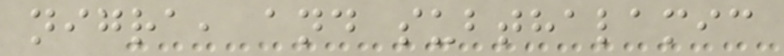nigra, and subthalamic
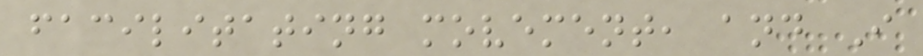facilitating movement, and I
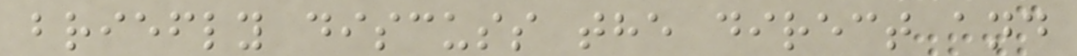briefly discuss the direct and
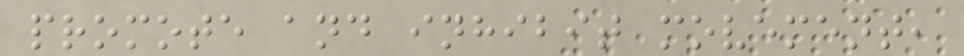promote and inhibit movement,
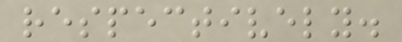respectively.
